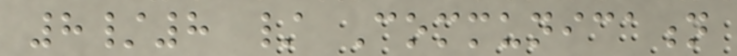8/8 / Communication
